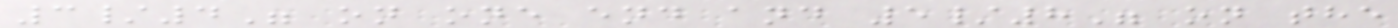3/4" on one end and 5/8" on the
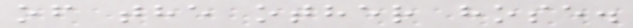of the other hose.
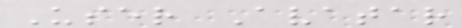User Avatar
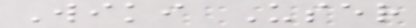Wiki User
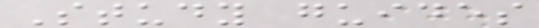Study guides
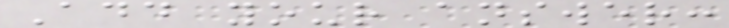Add your answer:
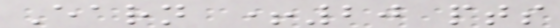Earn +20 pts
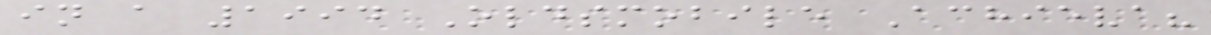in a 1994 Oldsmobile Achieva?
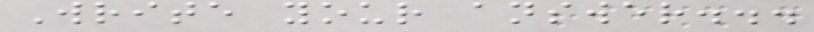Write your answer...
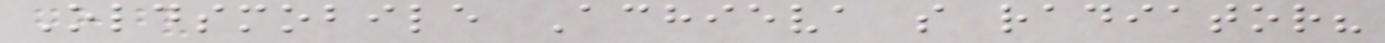Oldsmobile Achieva s radiator?
